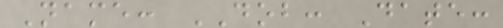Name: DOB: Date:
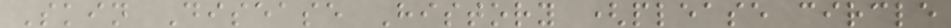Skin Disease History (please circle
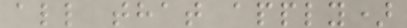all that apply)
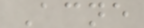Acne
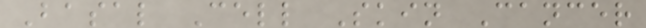Basal Cell Skin Cancer
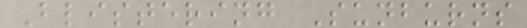Blistering Sunburns
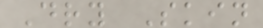Dry Skin
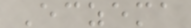Eczema
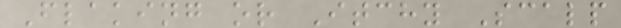Flaking or Itchy Scalp
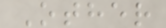Other
